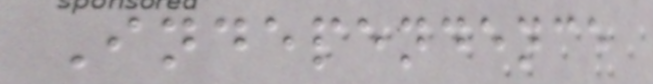Independence
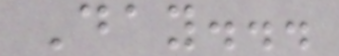Day...
